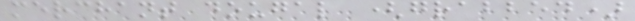merchant dougal (grabbed)
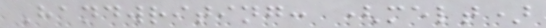Handwriting: (melt)
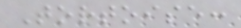Tortoise:
